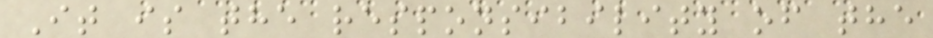It is the responsibility of the
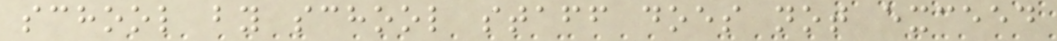school by school staff does not exceed
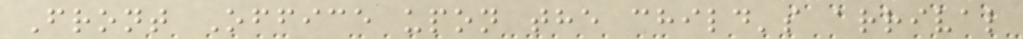Front Office upon the child's arrival
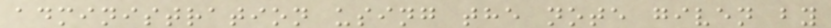administration using the note given by
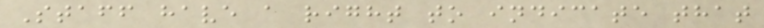Staff have a right to indicate that
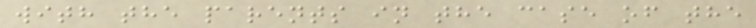with the parents in the case of the
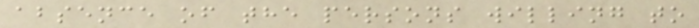absence of the persons willing to
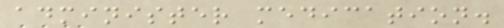administer medication.
